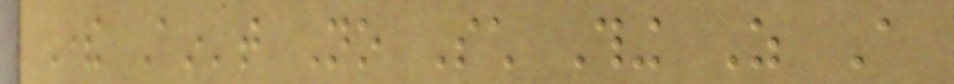There Ain't No Such Thing As A
